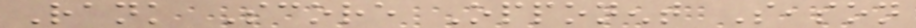Rank Score Opponent Season
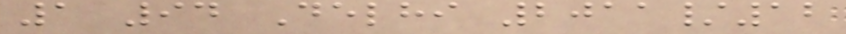1 94 Delhi 2011/12
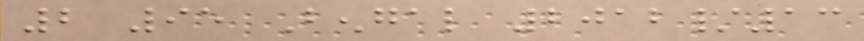2 95 Bengal 2012/13
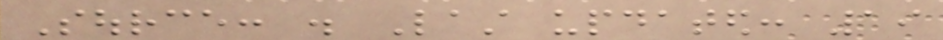Source: . Last updated: 19
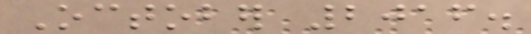October 2016.
